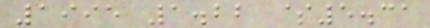1995 1.22 $5.31
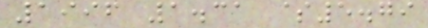1996 1.31 $5.79
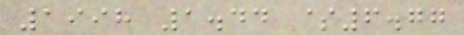1998 1.44 $6.77
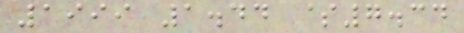1999 1.44 $7.34
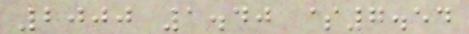2000 1.40 $7.54
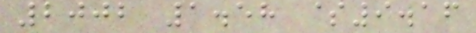2002 1.58 $9.16
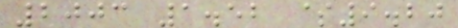2003 1.52 $9.20
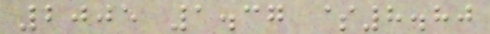2005 1.37 $8.80
